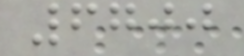6700
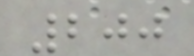200
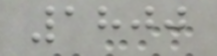1800
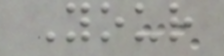Your
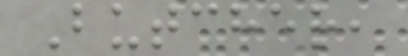Butcher,
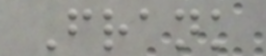Frank
